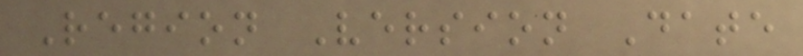Region Version Date
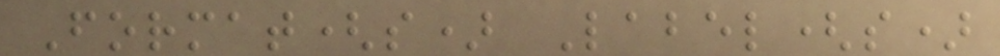Format(s) Label(s)
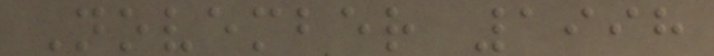November 1998
